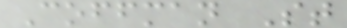Coffman St
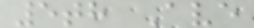5th Ave
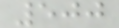500
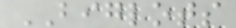BIGLOTS
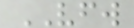VFW
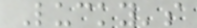Lucky's
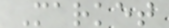Market
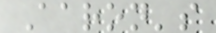Aaron's
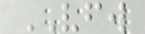VFW
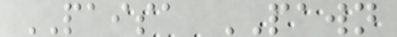PAISA PAWN
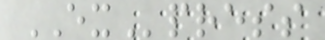EXpress
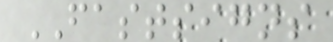FASTSIGNS
